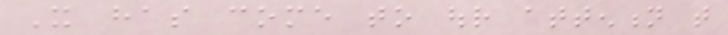It has come to our attention that
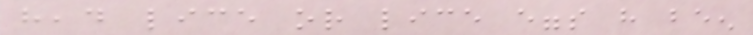head lice or lice eggs have been
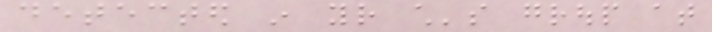detected in your child's group at
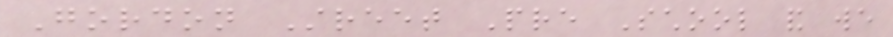Gordon Street Pre School and we
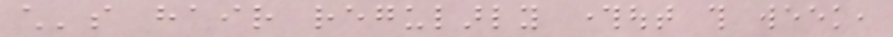child's hair regularly throughout this week,
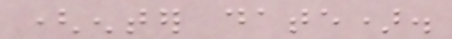(enter date).
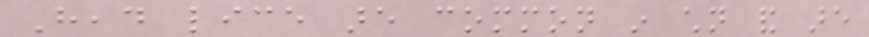Head lice are common in children and are
